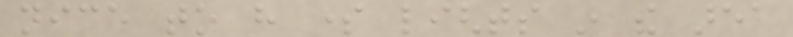nice to have some lights in the area
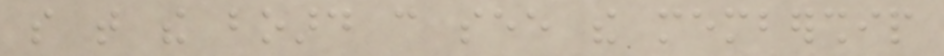so that the board can see the membership
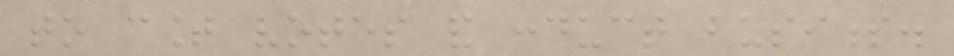to count votes and conduct business.
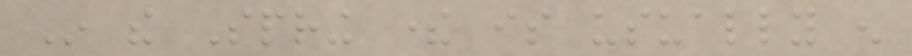In the Spring there is usually enough
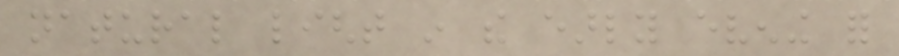natural light in the early evening for
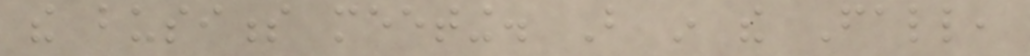the business meeting. But in the Fall,
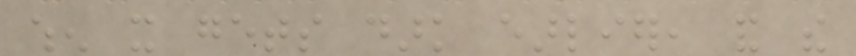when it gets dark earlier, and the
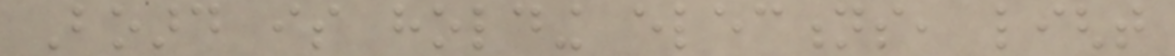Board is holding elections, light
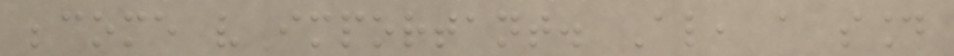become very important. Also, a sound
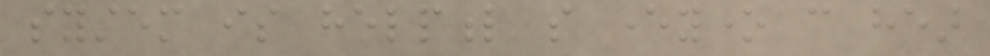system is helpful so everyone can hear
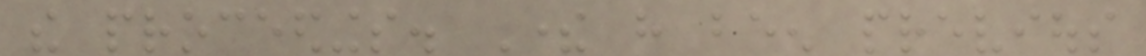the proceedings. There have been previous
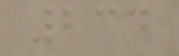234
